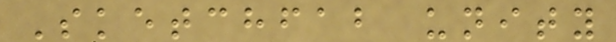Sketchfab unity
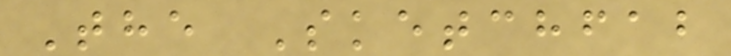The Sketchfab
